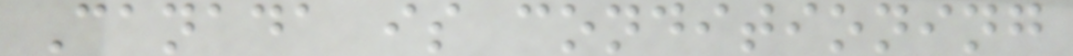Canada is conditioning
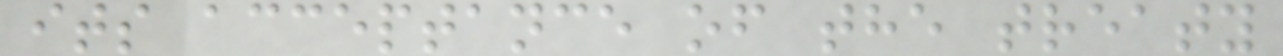its acceptance of the treaty
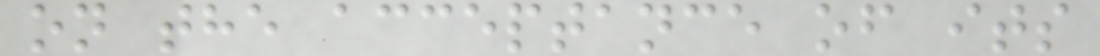on the acceptance of its
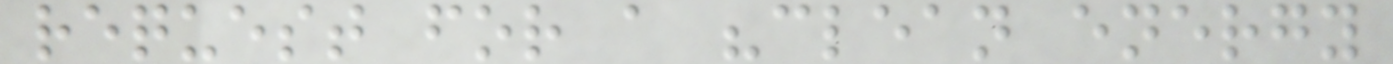request for a "clean energy
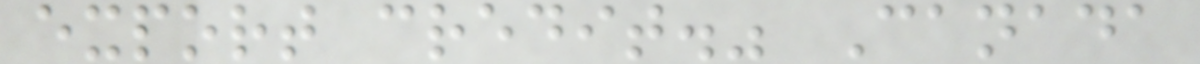export credit." Canada
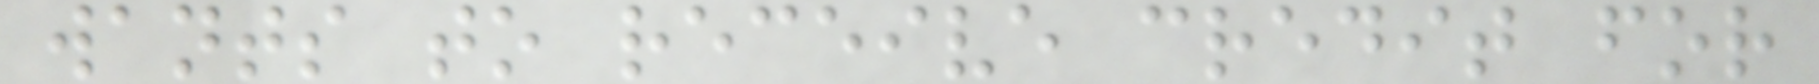wants to receive credit for
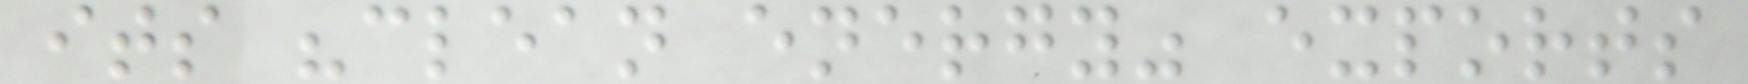its "clean energy" exports
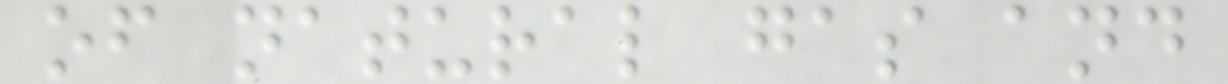of natural gas and
